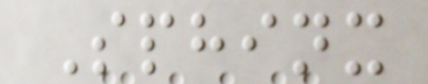Sphinx
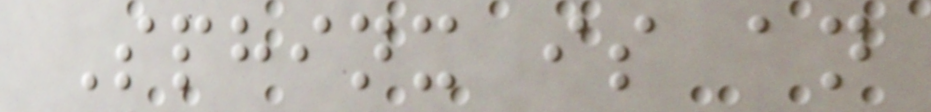Sphinx is an
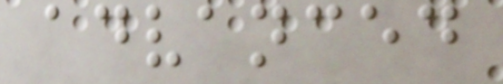advanced
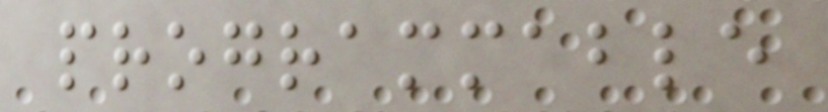programmable
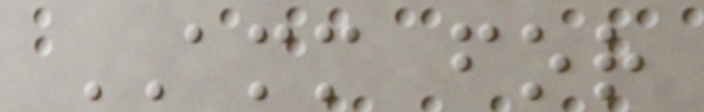AMM for
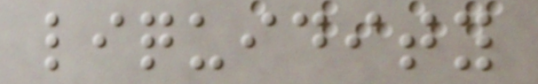liquidity
